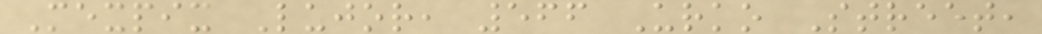Mexpix Lujor, 566 Urko Street,
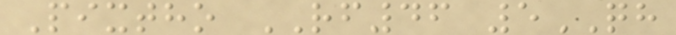Pixtho RF46 5QH
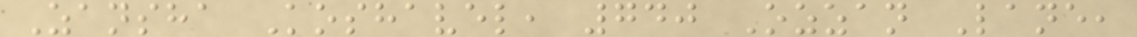Zansha Koshavel, 740 Ozzan Lane,
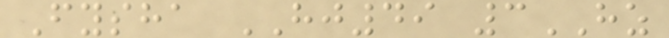Fysha HJ49 3HZ
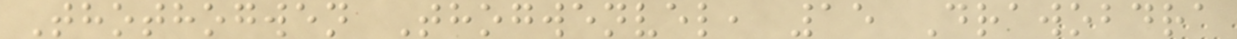Thothogwen Thogwenvel, 15 Drawobdra
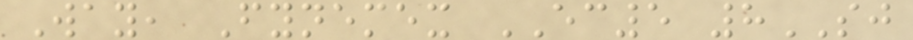Way, Fynemex EC5 8SJ
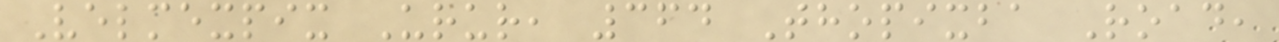Velmexpix Urur, 364 Thopixba Road,
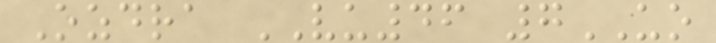Ozdra VU46 7UO
